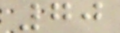70
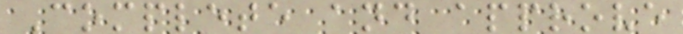Complete and approve
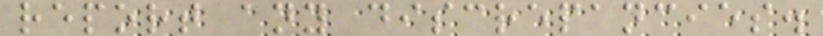report any discrepancies.
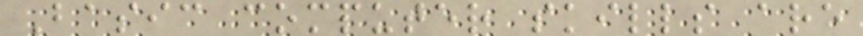Basic computer skills are
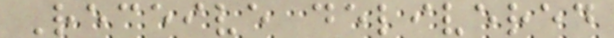Receive delivered
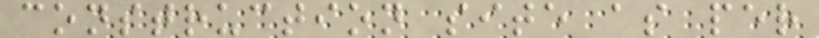construction site as per
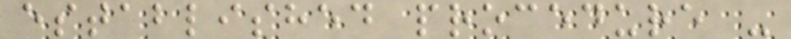established procedure -
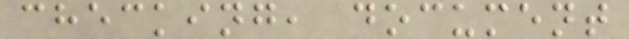checking, document
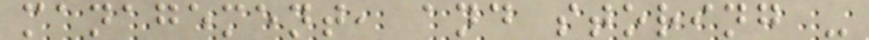management, and storing -
